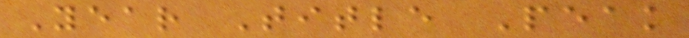Year Title Peak
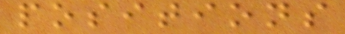positions
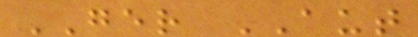GER AUT
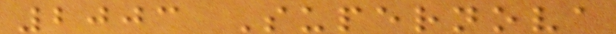2003 Supernova
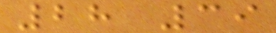28 39
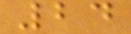24
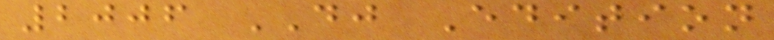2006 DJ Edition
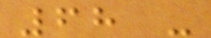68 -
